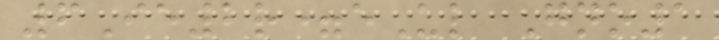6Ie2r=eUl Gno1
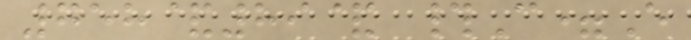758&89& #C=E
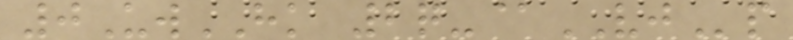0UwHK 2q-@VJp
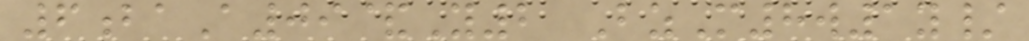6baA09&Y2 BzM8w1y/
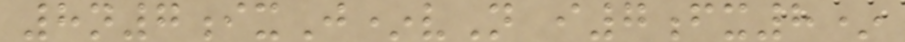8n7ixJ*vN i7fx8*
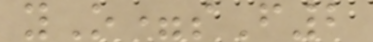yO=sF2
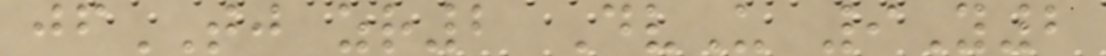jfTJ zr2 DvU 9Y2
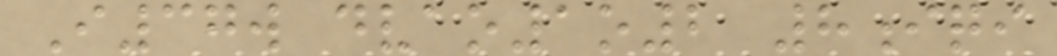I37w dvao1o2 8iqi
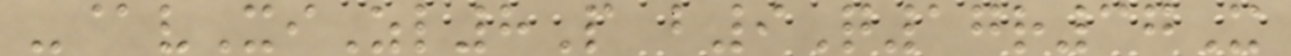-@vXiZl8P b9Q17r37X
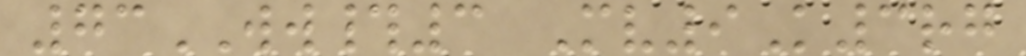73WW#3 Mv9K3rg
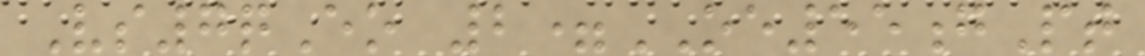Vs7qEo 2=OE55gPt
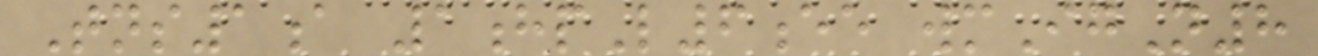Tns1a 1hpL6ee wmIgN8
